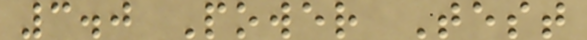3.0 Power Test
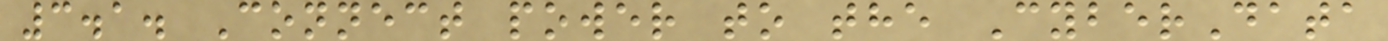3.1. Connect power to the CyberData
